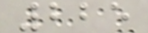225
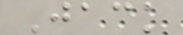Jack
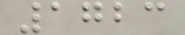1723
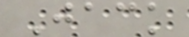Jack
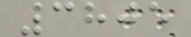3805
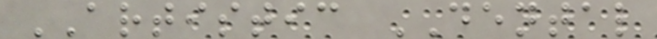ARTISTIC DENTAL
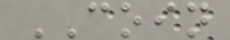COIN
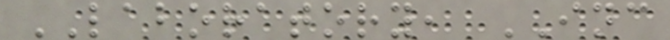LABORATORY, INC
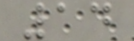14
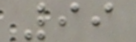99
